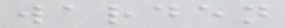warden
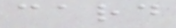card
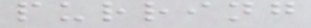purring
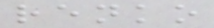renko
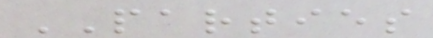PARTIES
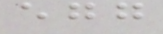egg
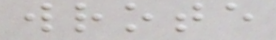wrote
